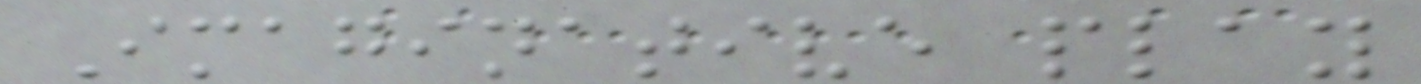Imaginative play
